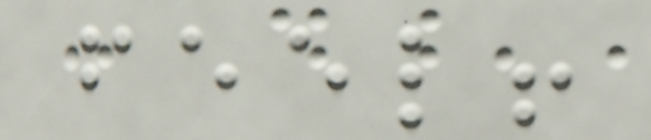feel!
